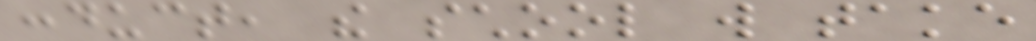conduct, the school will take
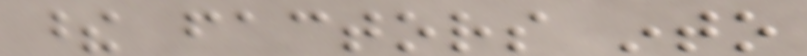these factors into
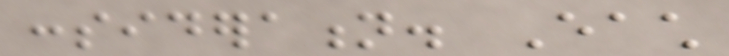consideration. Each
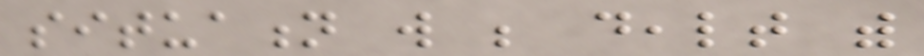situation will be dealt with
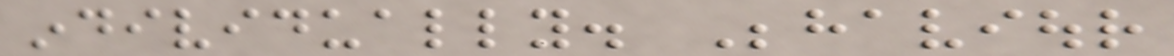individually. Behaviour
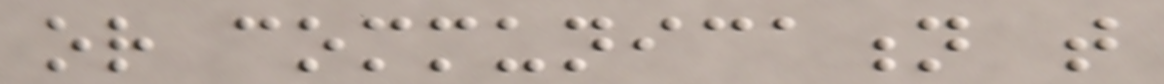or communication that
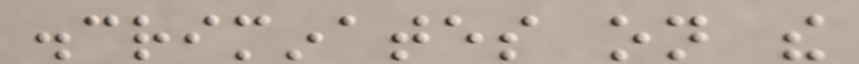discriminates on the
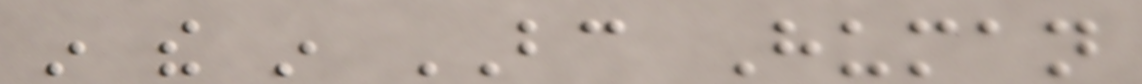in the in BC Human
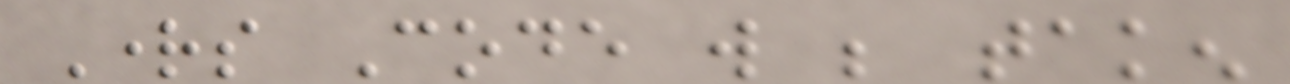Rights Code will be taken
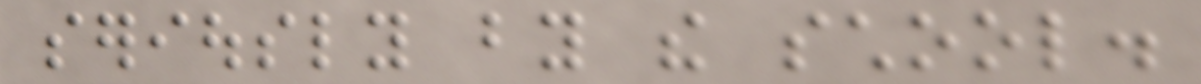seriously by the school.
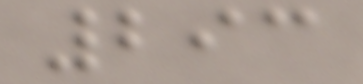293
